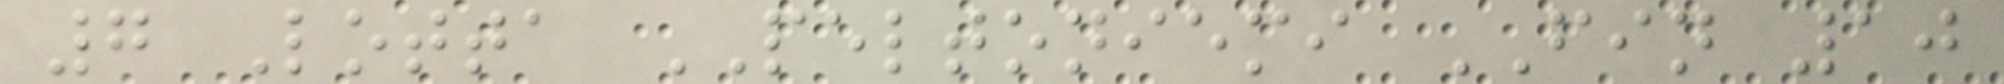7 Lotta PELTONIEMI FIN 10
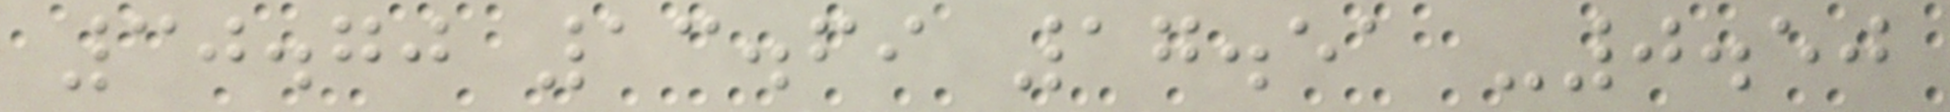30.70 13.69 17.51 -0.50
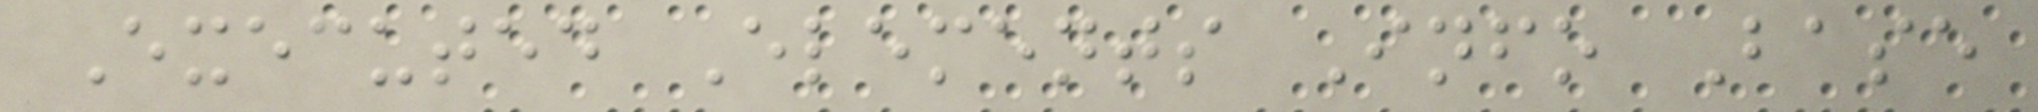Executed Elements Info Base
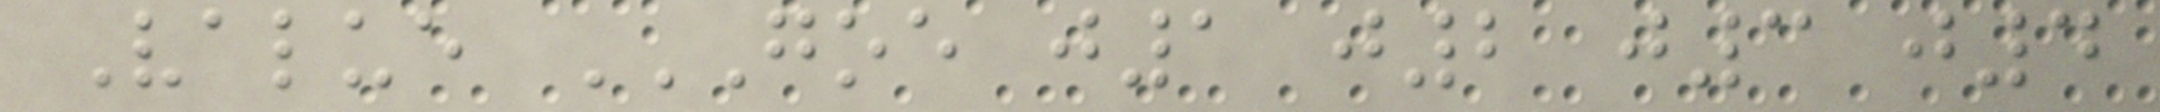Value GOE J1 J2 J3 J4
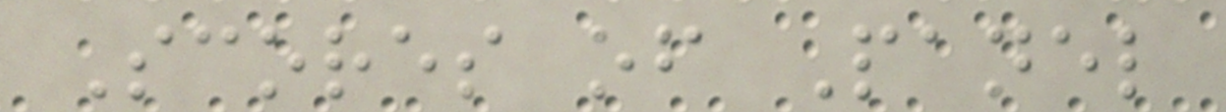Scores of Panel
